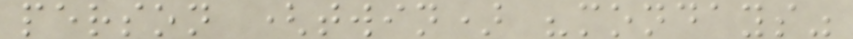person (twin) "mondays"
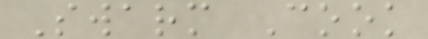Swarm Cook
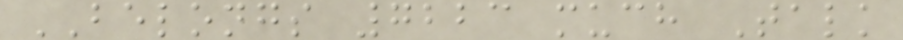BELONGS 7223 much Talk
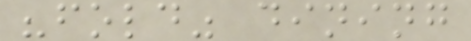"fold" dining
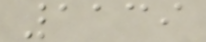1139
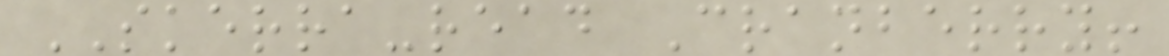SKERRA-read Cranberry!
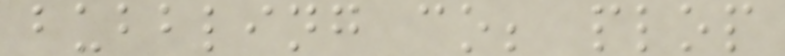bubbling co; plop
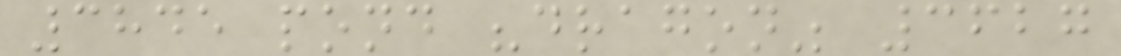3845 pond "dragon" 3627
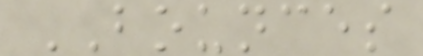BOUNCES
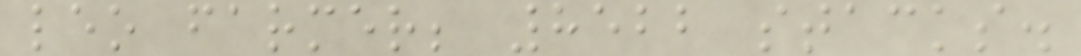leo farmer; 8522 stacks.
